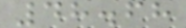48.68
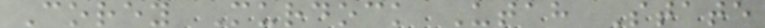Corey Murdock Utah State
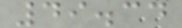49.34
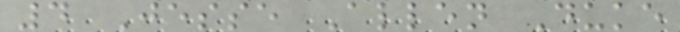4 Jesse Allen Duke
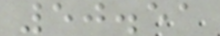50.51
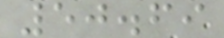50.69
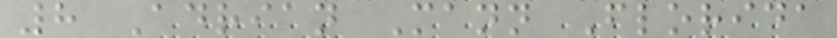8 Adrian Mann Florida
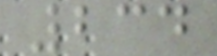234
